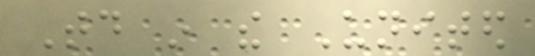Today in the United
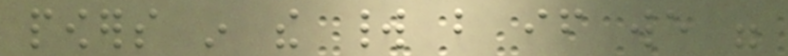powers in the world but if we were
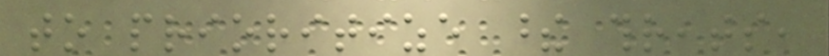to prioritize these threats,
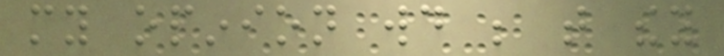my opinion would be that they
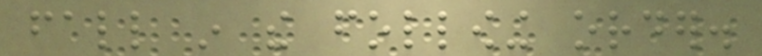fall in the following order.
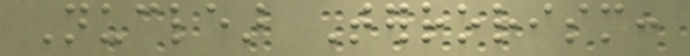Nuclear Terrorism:
